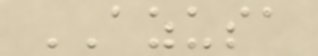AZUSA
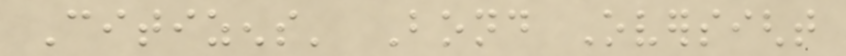Citizens' Bond Oversight
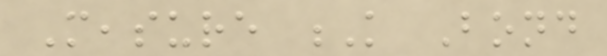Measure K Bond
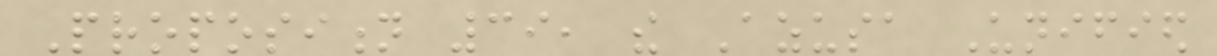Proposition 39, the Azusa Unified
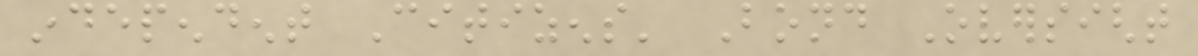independent Citizens' Bond Oversight
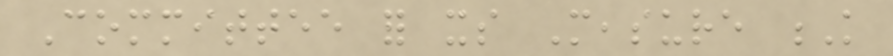Committee for its Measure K
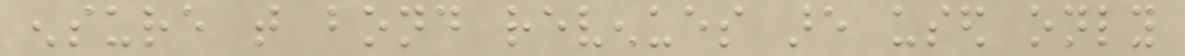ensure that bond revenues are used only
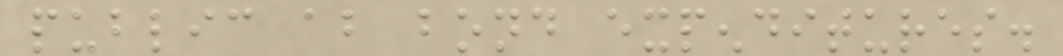public about bond expenditures.
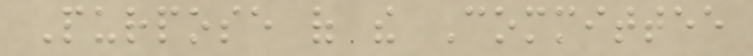Purpose of the Committee
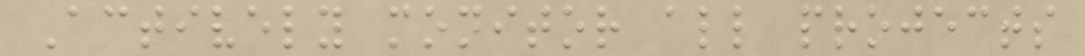Actively monitor all projects
